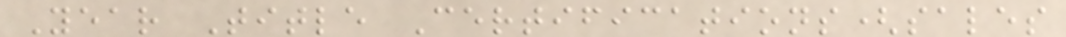Year Title Certifications(sales
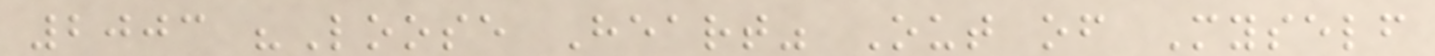2003 "Loose Heart" Out of Myself
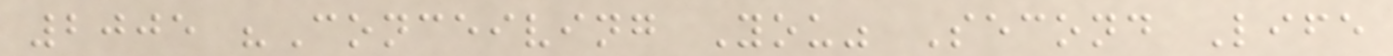2005 "Conceiving You" Second Life
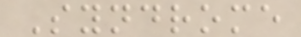Syndrome
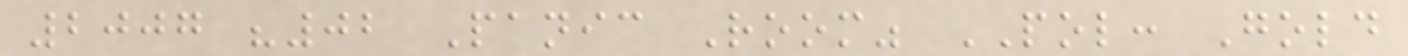2007 "02 Panic Room" POL: Gold
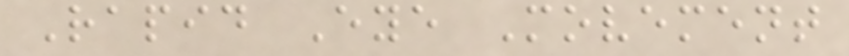Rapid Eye Movement
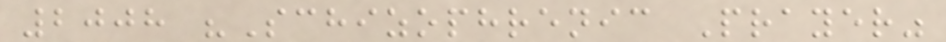2008 "Schizophrenic Prayer"
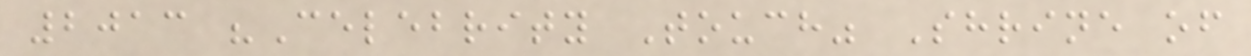2013 "Celebrity Touch" Shrine of
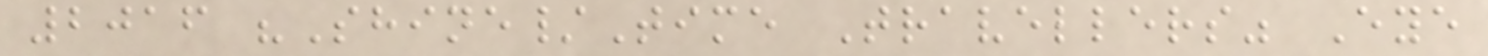2016 "Shine/Time Travellers" Eye
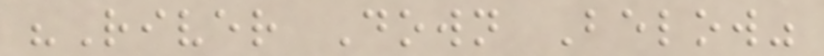"River Down Below"
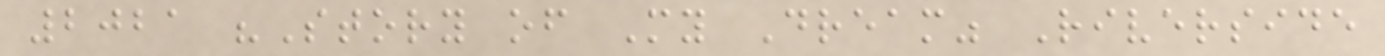2021 "Story of My Dream" Riverside
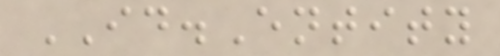ID.Entity
